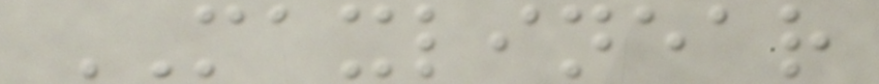MAXLINEAR
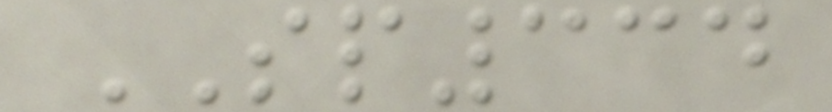SP334
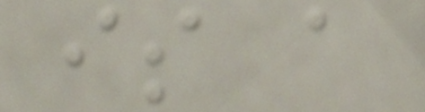is a
